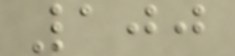100
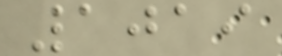1019
